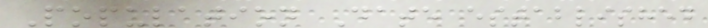Population Date established
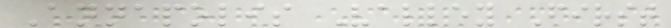Annapolis Valley First
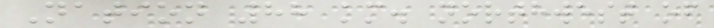Nation 88 km. northwest of
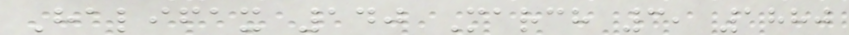Halifax 140 March 3, 1880
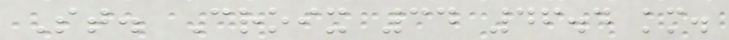St. Croix 34 46.4 km.
